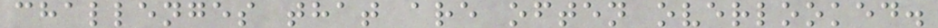challenges that are often overlooked.
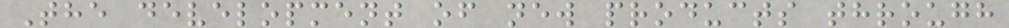The development of new products through
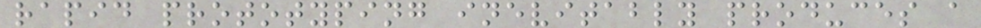rapid prototyping inevitably produces a
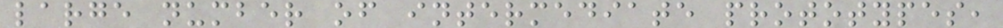large number of intermediate prototypes,
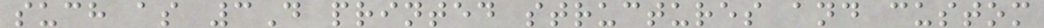such as 3D printed structures and custom
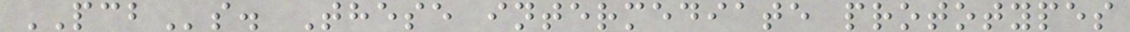PCBs. These intermediate prototypes
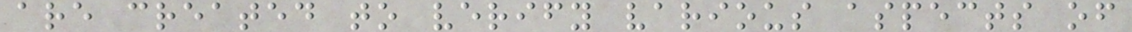are created to verify various aspects of
